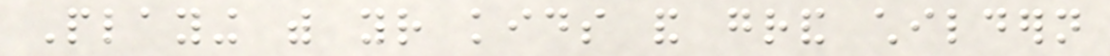Playing with your kids and grand childern
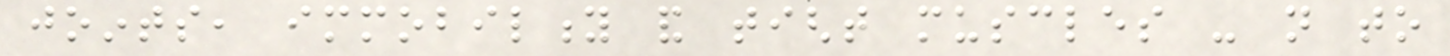joints, immobility and tight muscles - not to
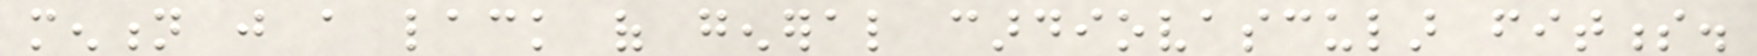mention just a lack of general cardiovascular fitness.
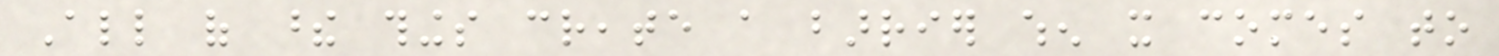All of these things create a barrier when it comes to
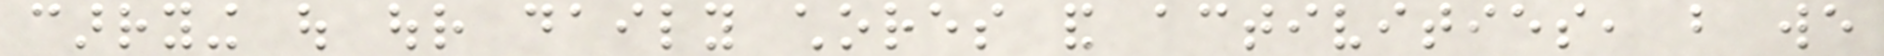carrying out our daily chores and activities, but we
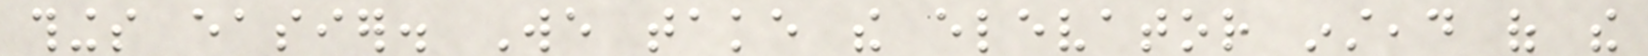things easier. We take the elevator instead of the
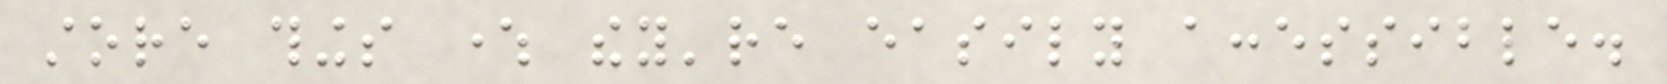store things where they're easily accessible.
